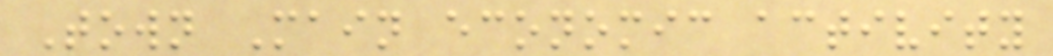Town Main economic activity
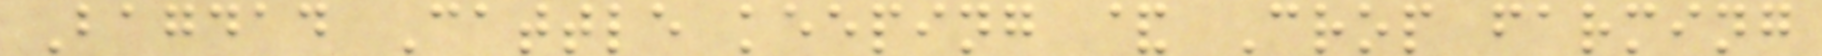Bagdad Cattle keeping & Crop farming
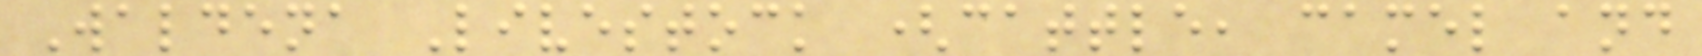Waldena Livestock (cattle, camel and
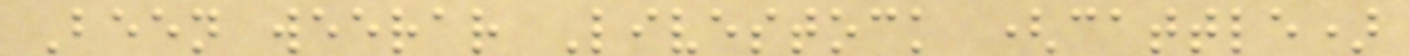Been weerar Livestock (cattle)
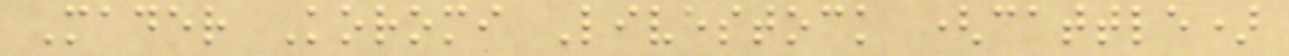Mader Koromi Livestock (cattle)
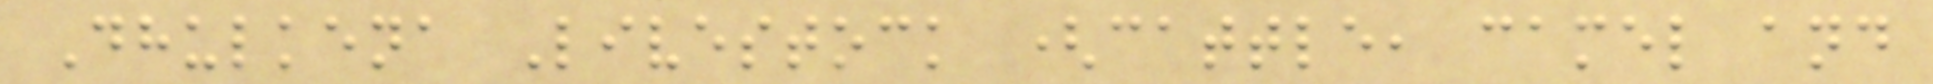Dhulkena Livestock (cattle, camel and
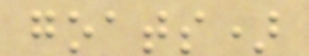goats)
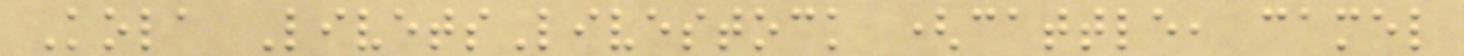Kola LivetsLivestock (cattle, camel
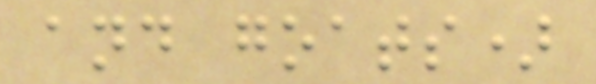and goats)
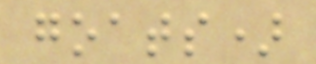goats)
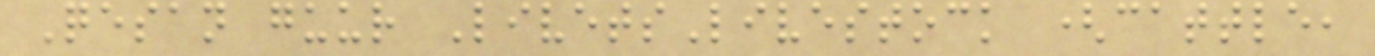Qesan guur LivetsLivestock (cattle,
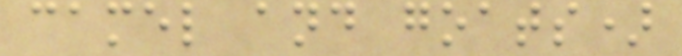camel and goats)
